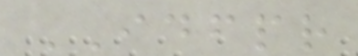IDFPR
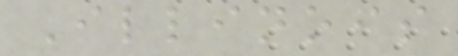Illinois
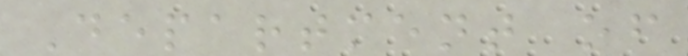Department of
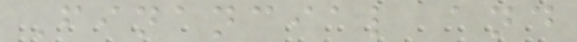Financial and
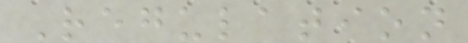Regulation
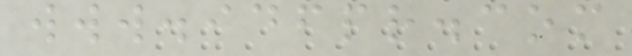www.idfpr.com
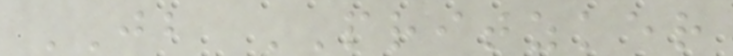JB PRITZKER
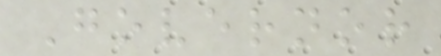Governor
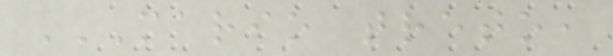MARIO TRETO,
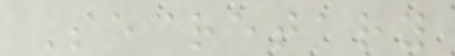Secretary
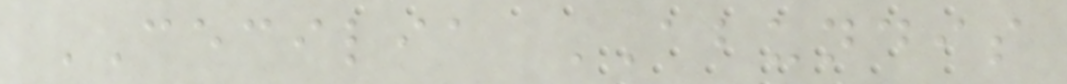CECILIA ABUNDIS
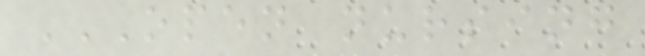OPEN NURSING
